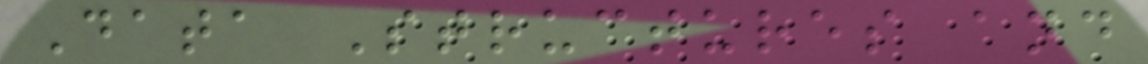Data Structures and
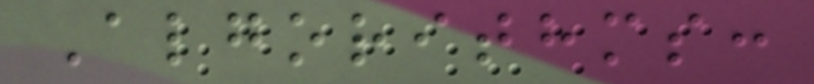Algorithms:
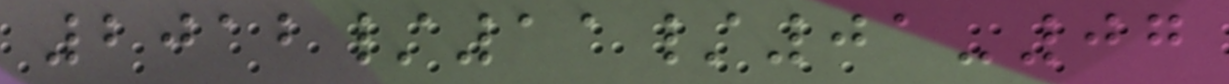2012/11/01-07
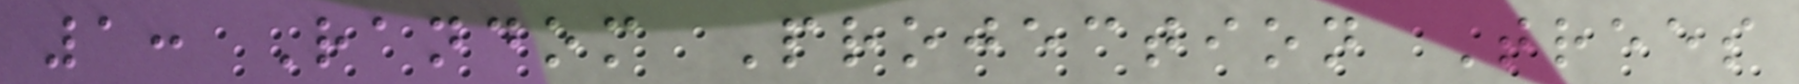1: Random Projection Trees
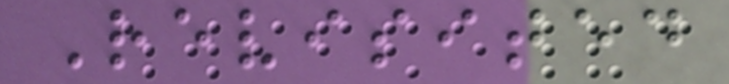Revisited
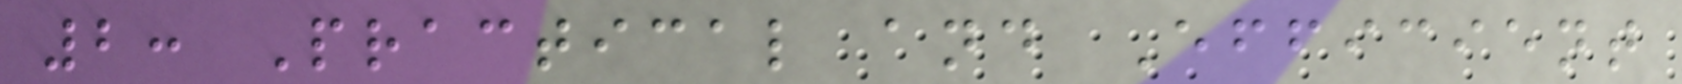2: Practical and Efficient
